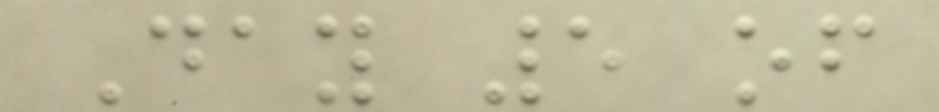Day 5 of
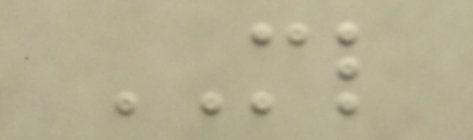ML
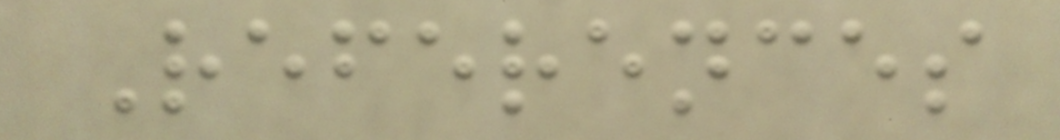References
